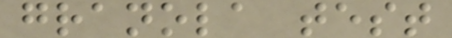granola test
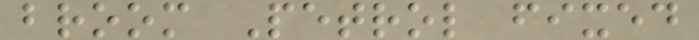broom Petrol fixed
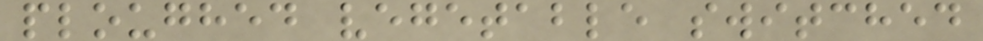ploughed vegetable switched
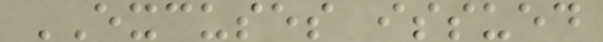EXCUSES issued
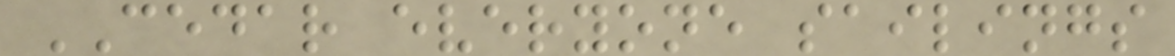CEDAR everyone sailings
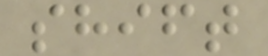shift
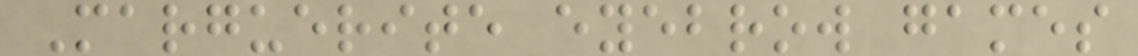Marguerite eyebrow games
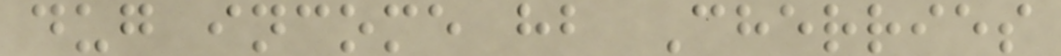dug income hb Cherries
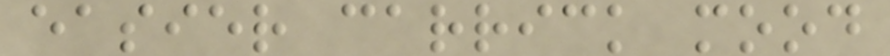easier carrick mood
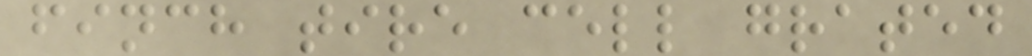finch tire cell grated
